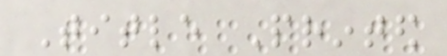Title Printed
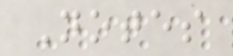Notes
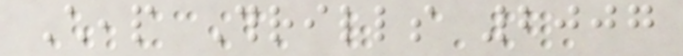Cheap Thrills 2007
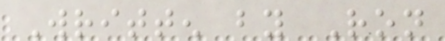Written by Ron
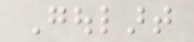Goulart
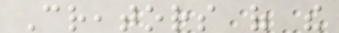Creators of the
